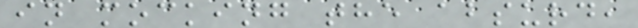in mocking the absurd,
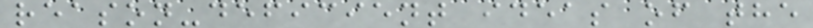reason-deficient ideas of the
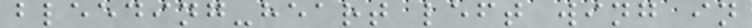bleeding-heart left wing in
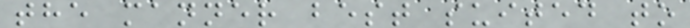the manner best suited to
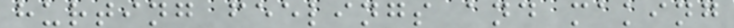hurting feelings and making
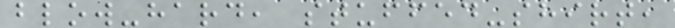blow-hard, stuffed-shirt,
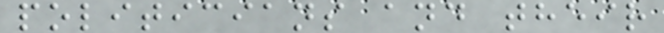politicians and their
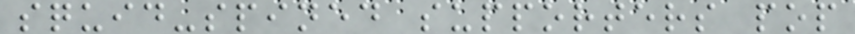squid-spined supporters pop
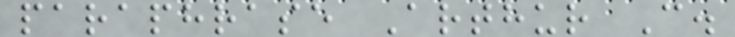paraphrase Arthur C.
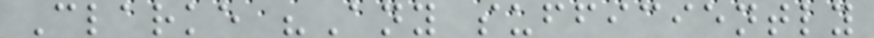Clarke "Any sufficiently
